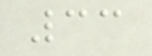33
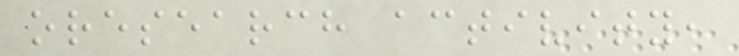oresearch activity,
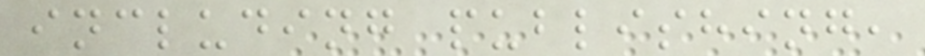including publishing,
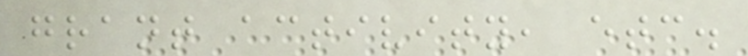grant activity, etc.
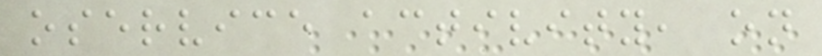oservice activity, on
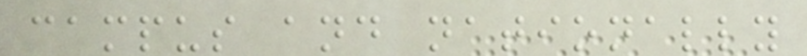campus and nationally
